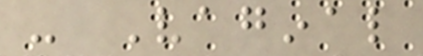- Vaginal
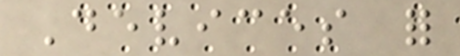Devices for
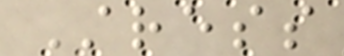Stress
